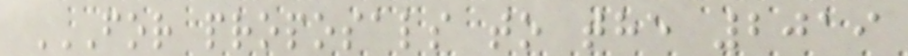FOR PROPOSALS TO THE 2019
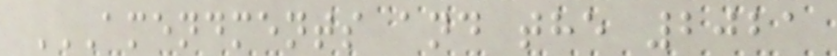AMENDMENTS AND THE 2021
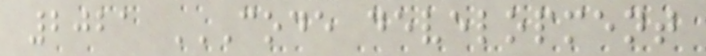2021 CODE DEVELOPMENT
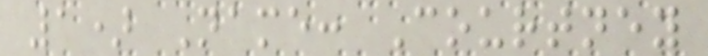1) Name: Courtney
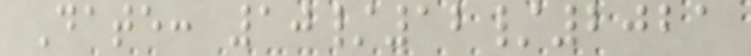Date: 10/12/2021
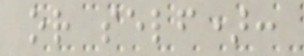or self):
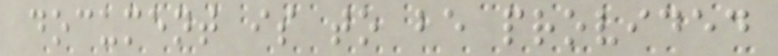document is to be provided
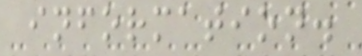information.
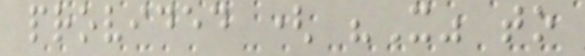provided ( "X" to
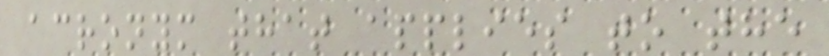acronym that applies to the
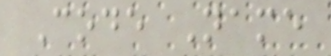Code Name
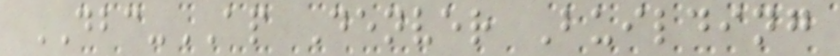DBC-AP Denver Building
